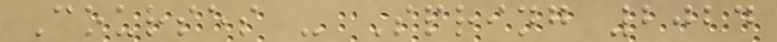Courses - Spring 2024
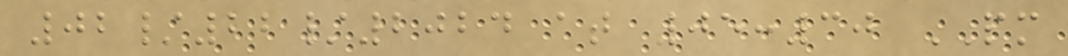02/22/2024 at 05:30 PM
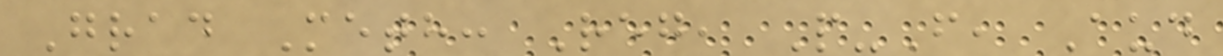Grad Meth: Reg, P-F, Aud
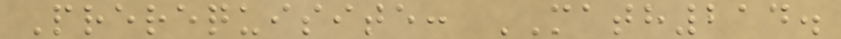Prerequisite: MATH214.
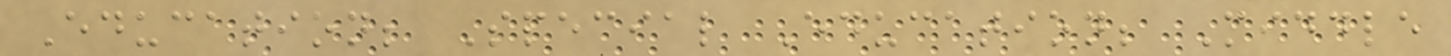Education; Special Education; Middle
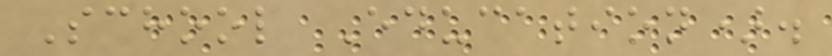School Education).
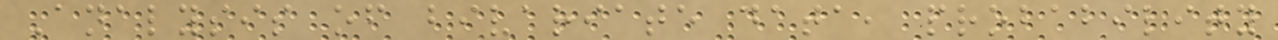Analysis of bivariate data, probability
